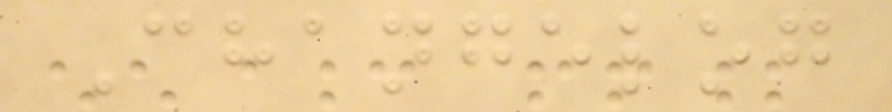Changelog
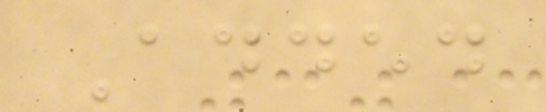Added
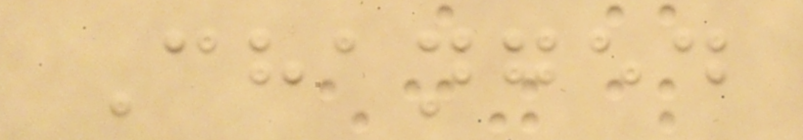Changed
